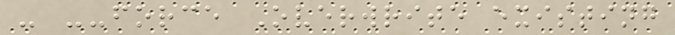- --force Overwrite existing
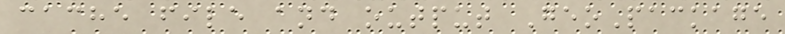cache file and output GeoPackage
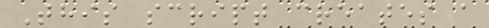This script creates a
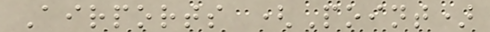Airports (Point)
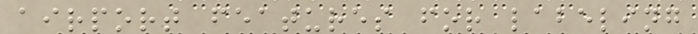airport features for labeling
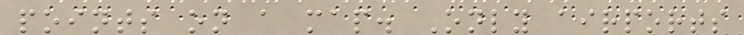points on a map. Only airports
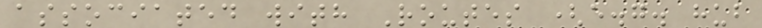associated with Routes (e.g. hub
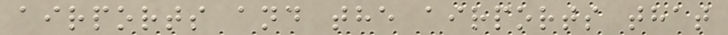airports and the airports that
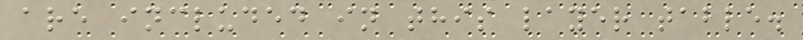are included in this layer table.
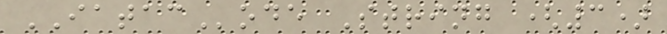IATACode String (3)
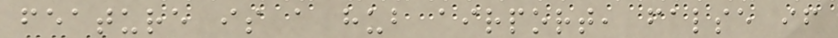feature is a hub airport, false if
